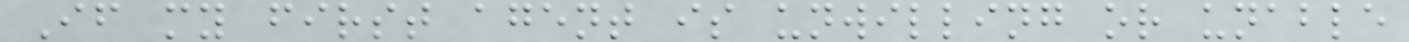If my first agent is unwilling or unable
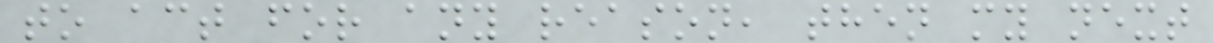to act for any reason, then my next
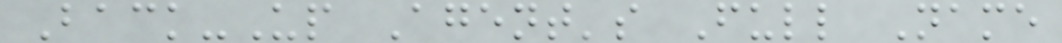Back-Up Agent's Full Name
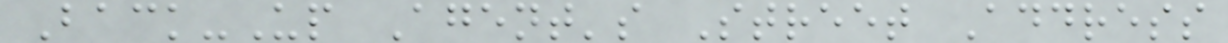Back-Up Agent's Street Address
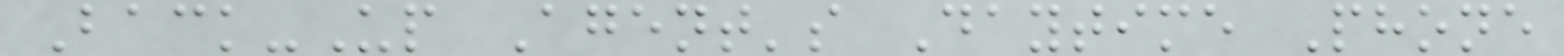Back-Up Agent's Daytime Phone
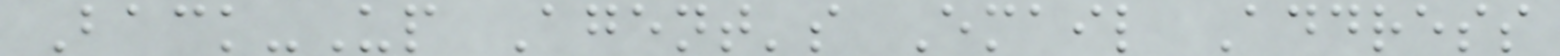Back-Up Agent's Email Address
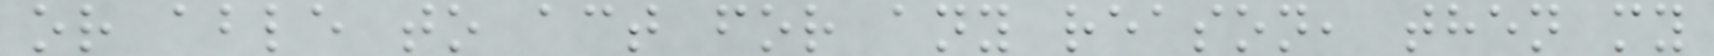or able to act for any reason, then my
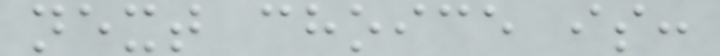next choice is:
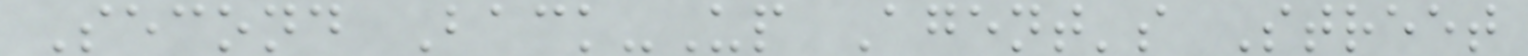Second Back-Up Agent's Street
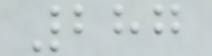287
